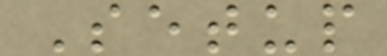Setup
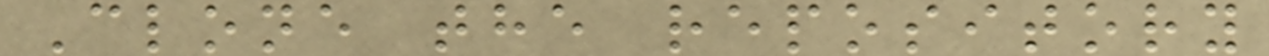Clone the repository
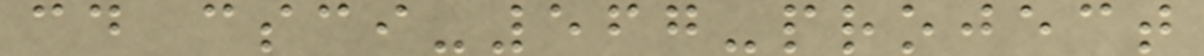cd csci-567-project
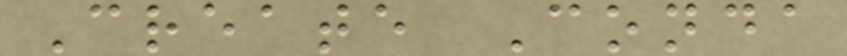Create Conda
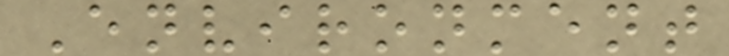Environment
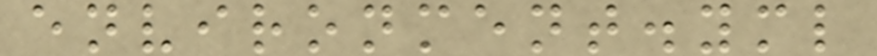environment.yml
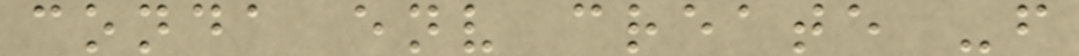conda env create -f
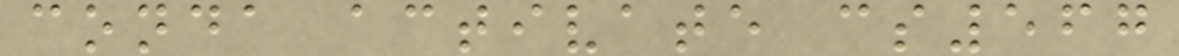conda activate cs567
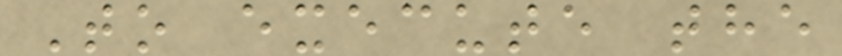To execute the
